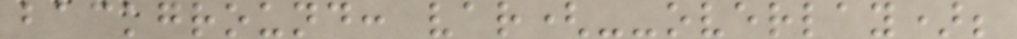background: var(--overlay);
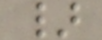}
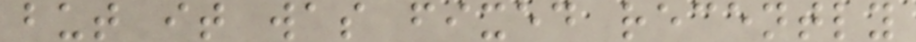but it was fixed recently
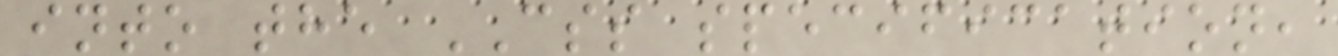into the CSS specification,
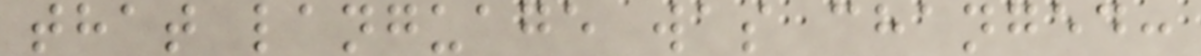that language was changed:
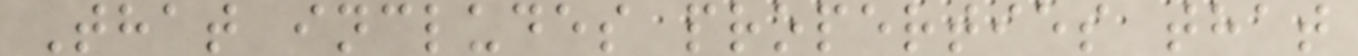That includes properties that
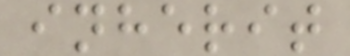inherit
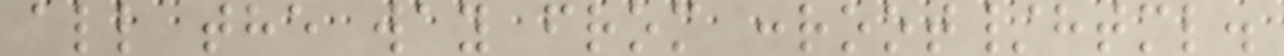all the way from :root/html.
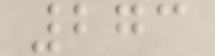273
